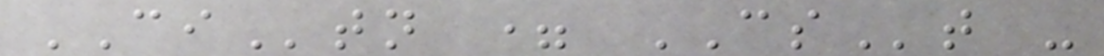CItn = CSt -
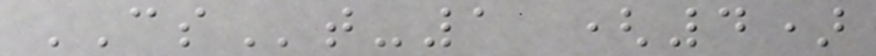CSt-1 (4)
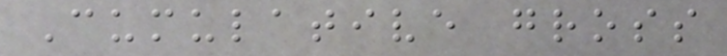Cumulative gross
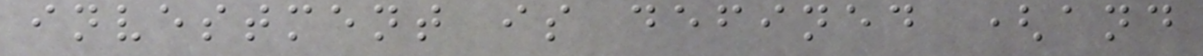investment is defined (and
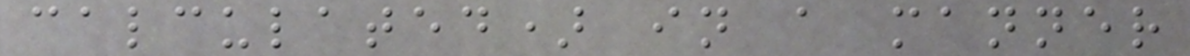calculated) in a manner
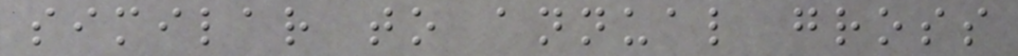similar to annual gross
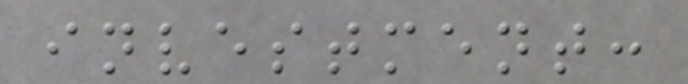investment:
